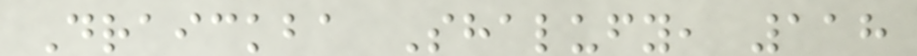Draickba Shalufy, 118
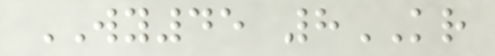WY45 8KR
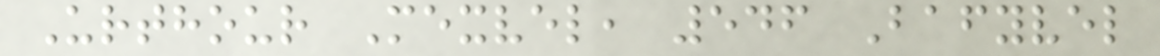Urthour Mexvel, 546 Bafyvel
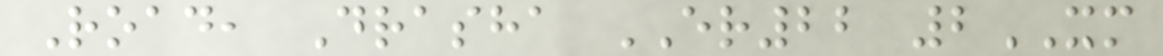Road, Drasha ER22 2XM
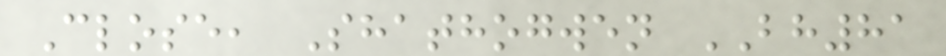Close, Shathogwen BH81
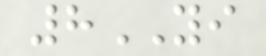8YI
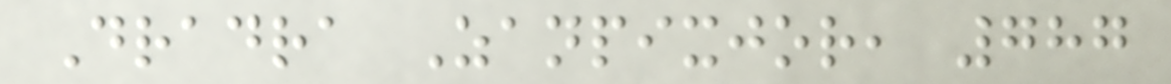Dradra Zanpixjor, 787
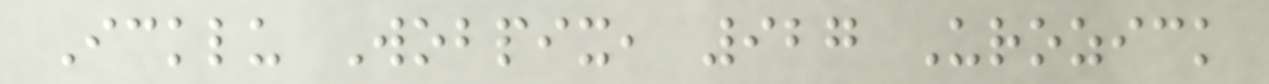Icklu Wobpix, 927 Urozick
